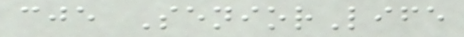cje SeniorLife
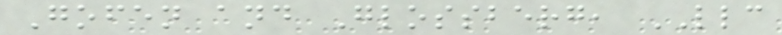Gofen and Glossberg, LLC
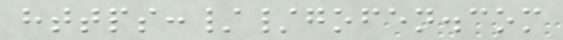https://gofen.com
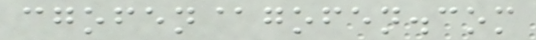cgofen@gofen.com
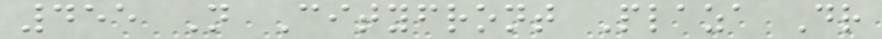455 N Cityfront Plaza Dr
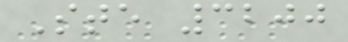Ste 3200
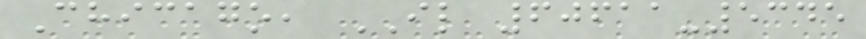Chicago, IL 60611-5345
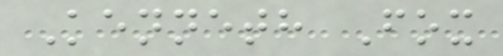Kenneth Fox
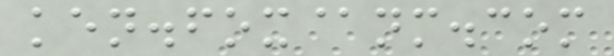ken.fox@nm.com
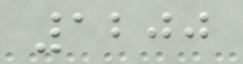1200
